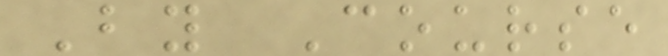By Course
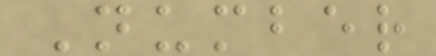Number
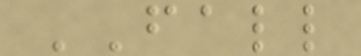FALL
